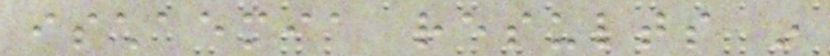ischaemia results in
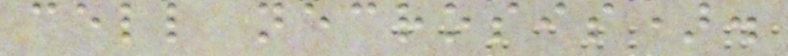cell necrosis).
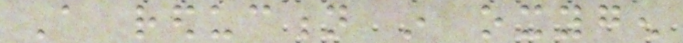A reduction in oxygen
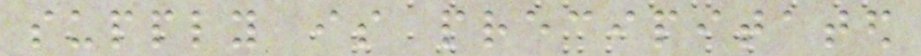supply is precipitated
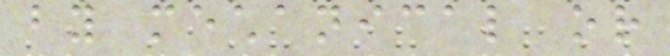by mechanical or
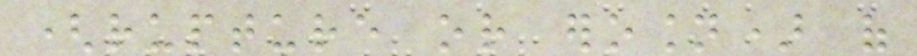(rupture or erosion) of
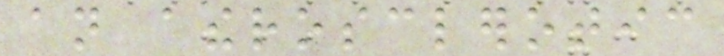an atherosclerotic
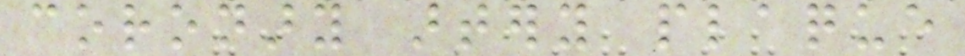coronary artery plaque
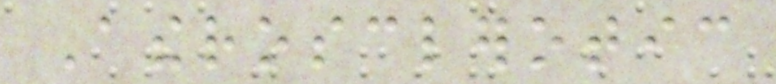Atherosclerotic
